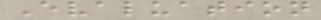Evaluation
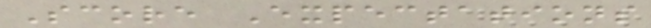Score Expectations
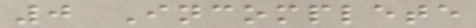0 Incomplete
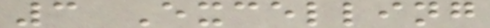3 Excelling
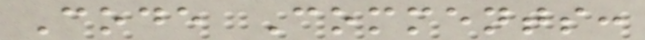Code Comments:
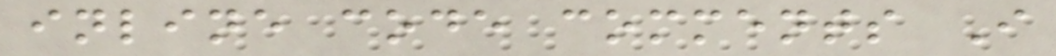inline code comments I
